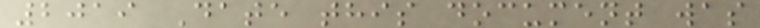2019 Date this document was
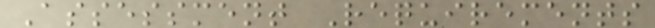Assessment Requirements
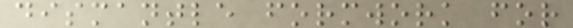dismantle formwork for
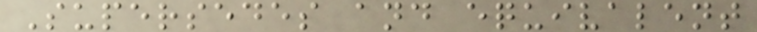Supersedes and equivalent
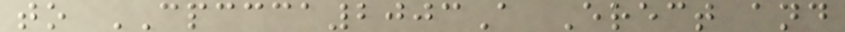to CPCCCA2003A Erect and
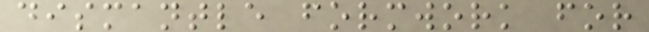dismantle formwork for
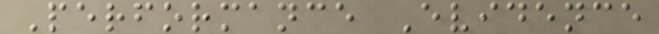Performance Evidence
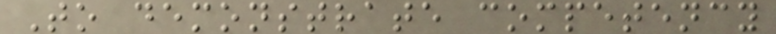To demonstrate competency
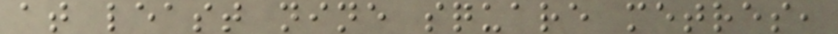at least nine square metres,
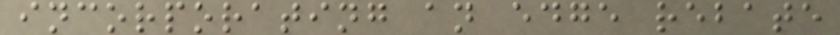incorporating an edge rebate
